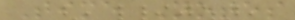Time Notes
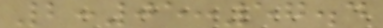2:05:57.4
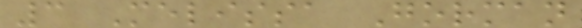3 Melissa Gorman
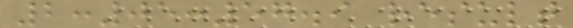2:05:57.9 result
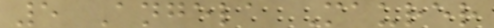5 Angela Maurer
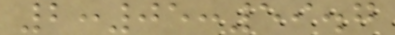2:05:59.7
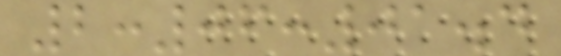2:06:01.4
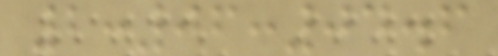2:06:04.6
